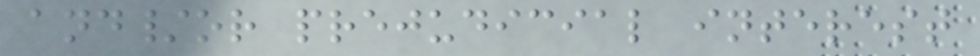and/or prejudicial interest
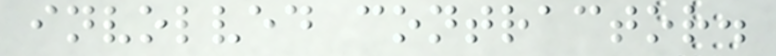involved contractor.
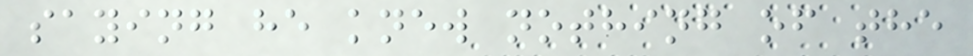saying he knew nothing of the
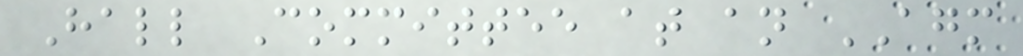Hall Committee at an AGM
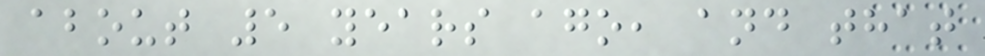about 5 years ago, and that
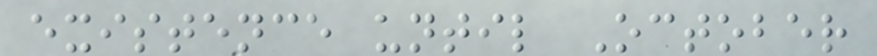existence until October
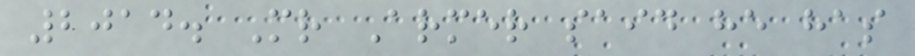2014. Mr Armer said he has
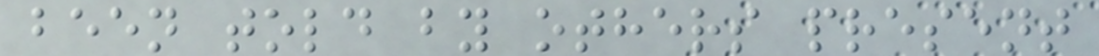been told by others present
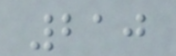210
